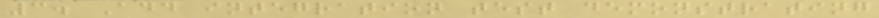3. Add integration test demonstrating
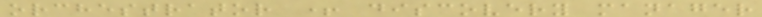orchestrator + discovery manager
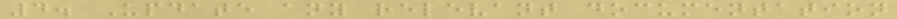4. Update any relevant documentation
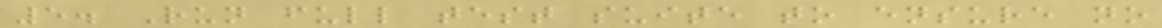5. Run full test suite to ensure no
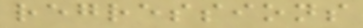regressions
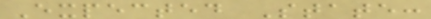Expected State:
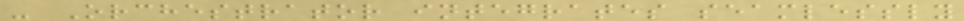- Orchestrator integrates seamlessly
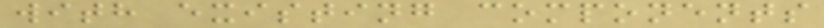with existing components
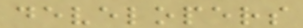developers
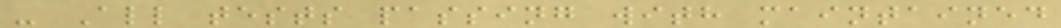- All tests passing with maintained
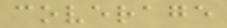coverage
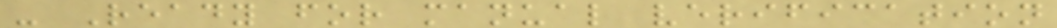- Ready for manual verification
